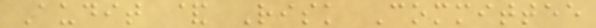Audit & Risk Committee
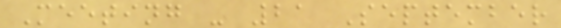Meeting - 21 September
